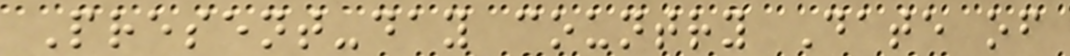Present-day country Date of
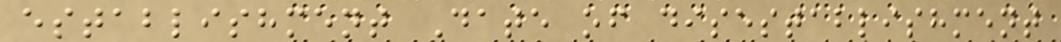establishment Date of disestablishment
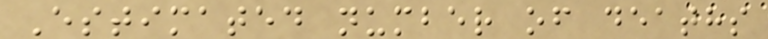Estimated number of deaths
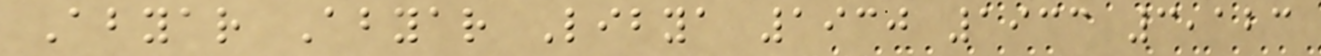Abyar Abyar Libya 1930 1933 3,123
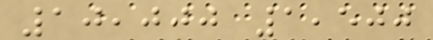10,000 1,500
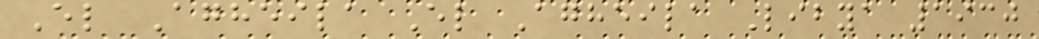El Agheila El Agheila Libya 1930
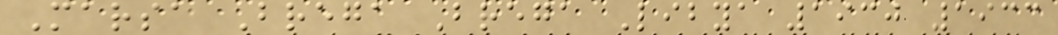Marsa Brega Brega Libya 1930 1933
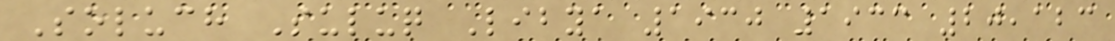Soluch Suluq Libya 1930 1933 20,123
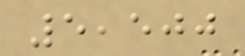5,500
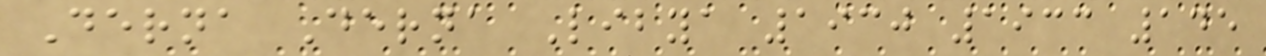Derna Derna Libya 1930 1933 145
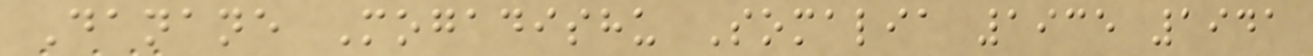Danane Mogadishu Somalia 1935 1941
